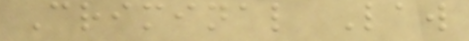Criminal Law
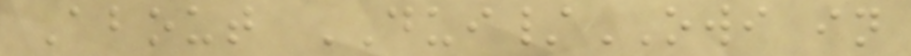About DUI/OWI in
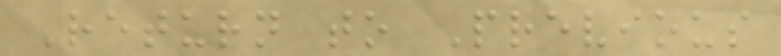Return to Previous
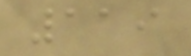119
